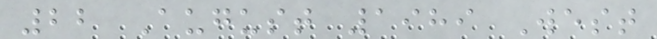22 August 1989 West
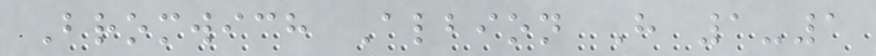Bromwich Albion H 1-1
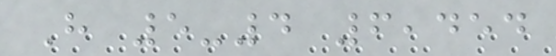H 5-4 6,454
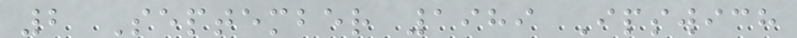2 September 1989 Ipswich
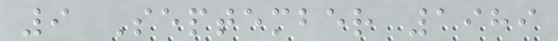9 September 1989
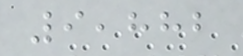9,882
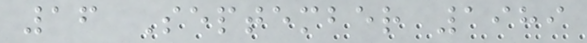16 September 1989
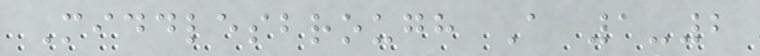Middlesbrough A 1-2
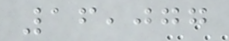16,077
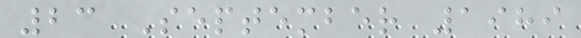23 September 1989
